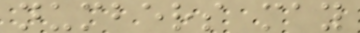numbers may
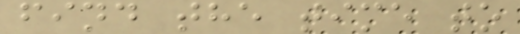find the time to
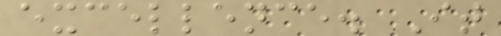excellence. It
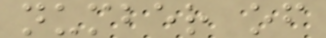number of
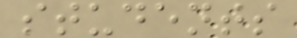students
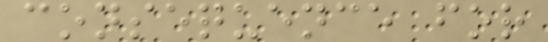consequence for
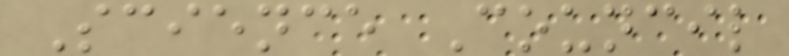Science Council
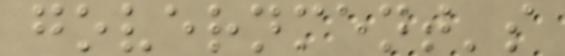government's
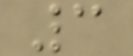3
